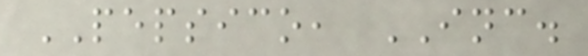PEPSICO, INC.
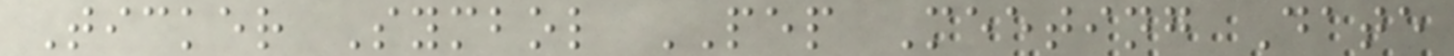Ticker Symbol PEP Meeting Date
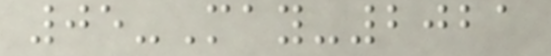05-May-2021
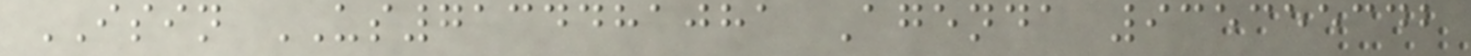ISIN US7134481081 Agenda 935355342
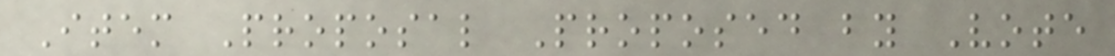Item Proposal Proposed by Vote
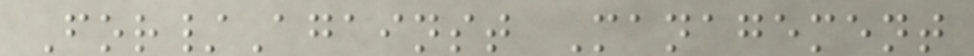For/Against Management
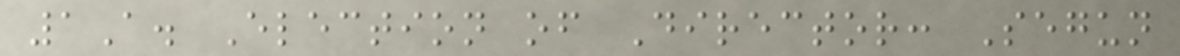1A. Election of Director: Segun
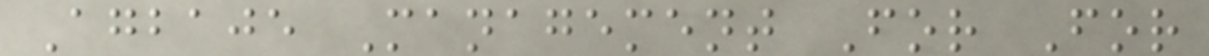Agbaje Management For For
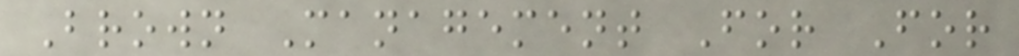Brown Management For For
